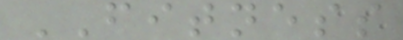FITNESS
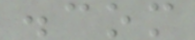.com
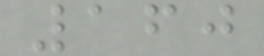160
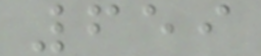659
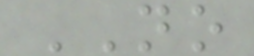NO
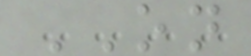ON
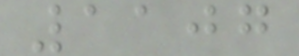1107
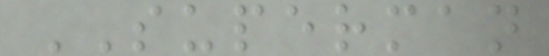SUPERMAN
